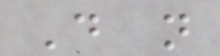Do not
